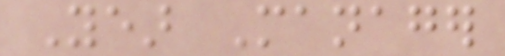Year Manager
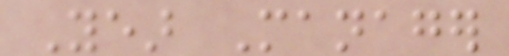Year Manager
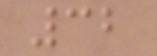32
